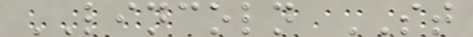LINCOLN ST
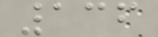136
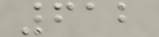612
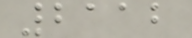2112
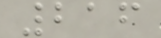216
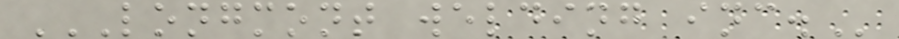LONGMONT WELDING INC.
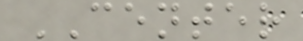CENTER
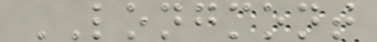LONGMONT
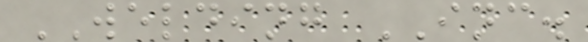WELDING INC.
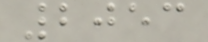2053
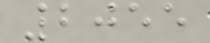2055
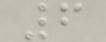6
